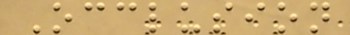Occlusion
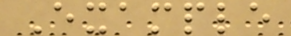Example
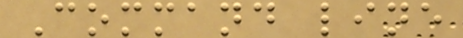Command line
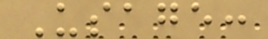Usage:
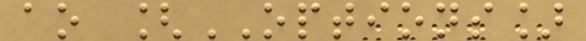ao [OPTIONS]
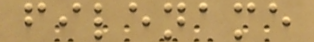filename
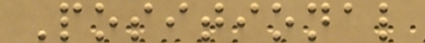Positional
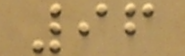96
